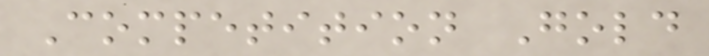Competition Gold
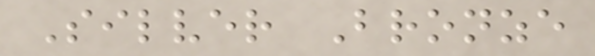Silver Bronze
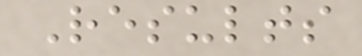Results
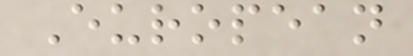European
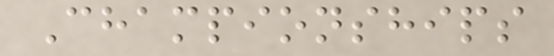Championships
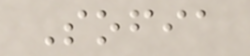Sofia
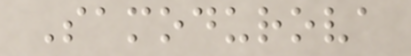Samodurova
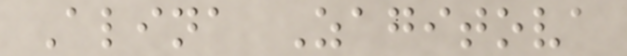Alina Zagitova
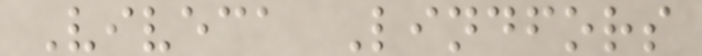Viveca Lindfors
